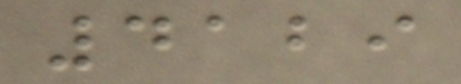4129
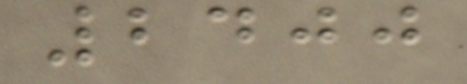2400
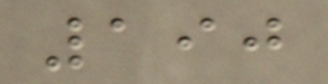190
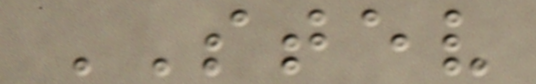STEV
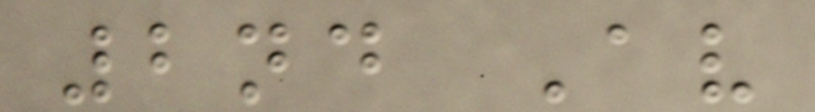2nd Av
